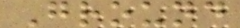Ground
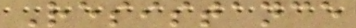Resistance
